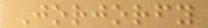Jorjorfy
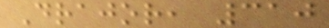Drajor, 310
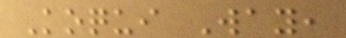Koqui Way,
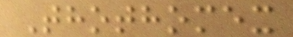Thothomex
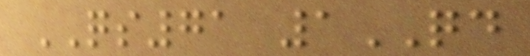QS71 1QD
